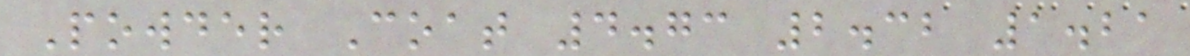Powder Coat 4.73 2.32 1.21
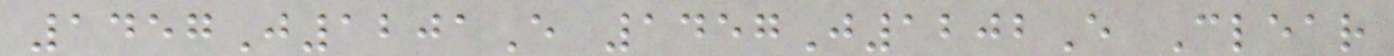1457J1201E 1457J1202E Clear
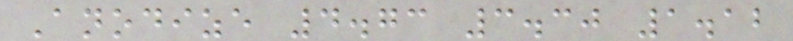Anodize 4.73 3.30 1.12
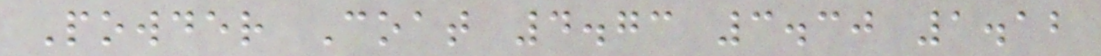Powder Coat 4.73 3.30 1.12
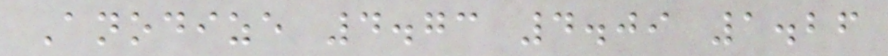Anodize 4.73 4.09 1.26
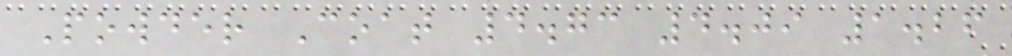Powder Coat 4.73 4.09 1.26
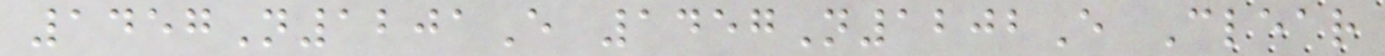1457N1201E 1457N1202E Clear
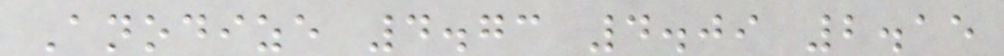Anodize 4.73 4.09 2.15
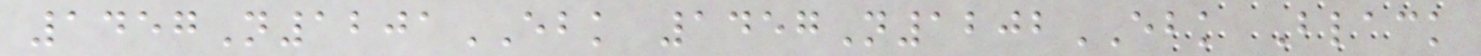1457N1201EBK 1457N1202EBK Black
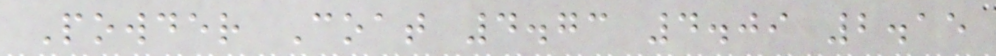Powder Coat 4.73 4.09 2.15
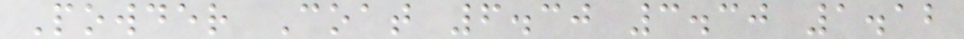Powder Coat 6.30 3.30 1.12
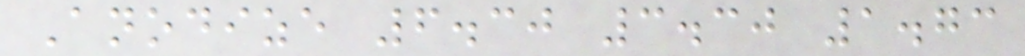Anodize 6.30 3.30 1.73
